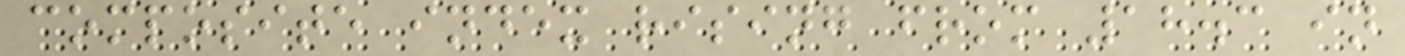composite index rising from 18.3 in
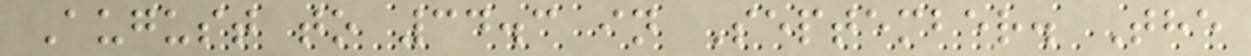August to 34.3 in September. The
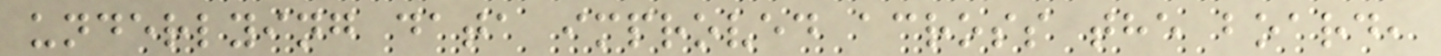underlying data improved across the board,
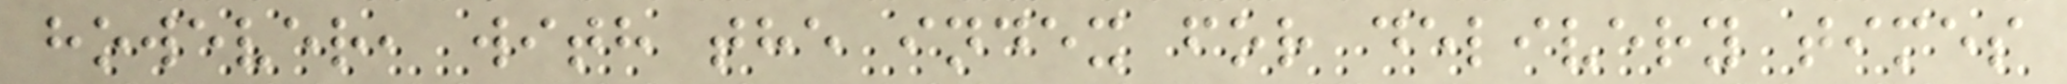however, with the index for delivery times
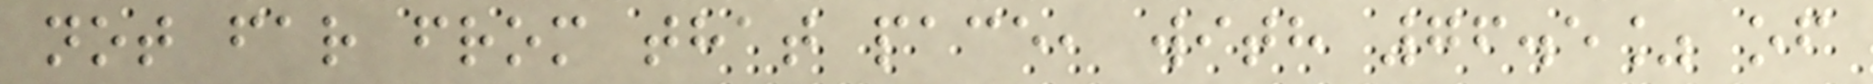not far from that pace, with 76.5% of
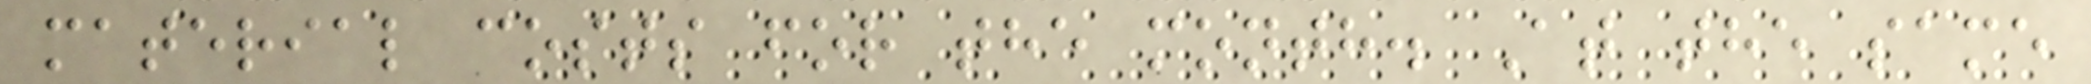material costs for the month. At the same
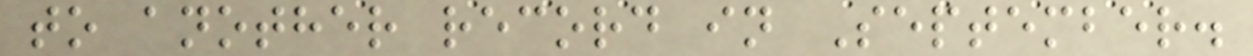to another record in September.
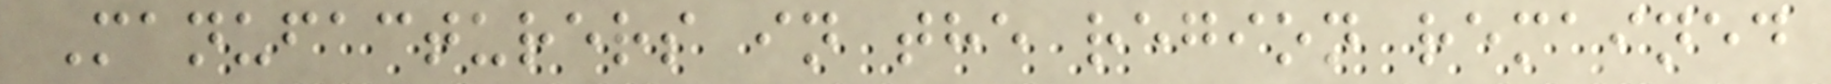Manufacturers in the region remained
